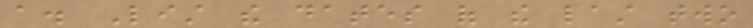a. List the dates of the last two
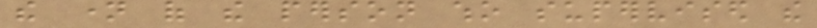the name of the person who supervised the
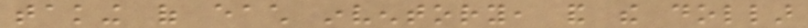taking of each inventory, and the dollar
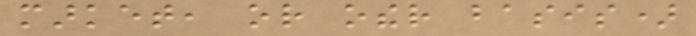market, or other basis)
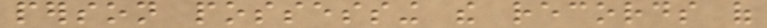person possessing the records of
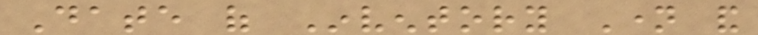Date of Inventory Name and
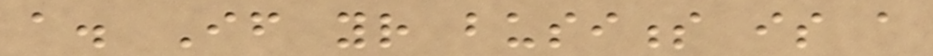a. If your business is a
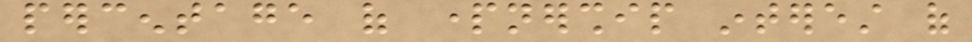percentage of partnership interest of
